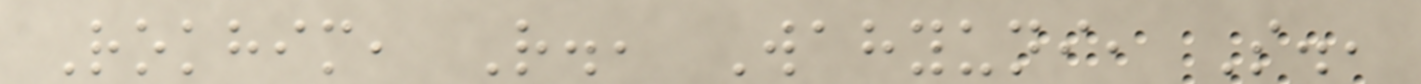Rokhim, R., Wahyuni, S.,
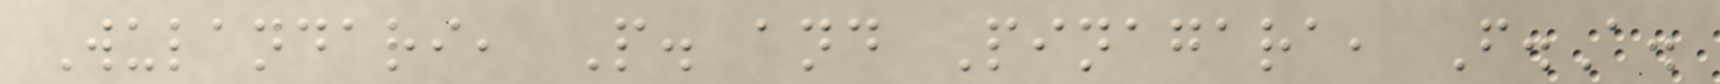Wulandari, P. and Pinagara, F.A.
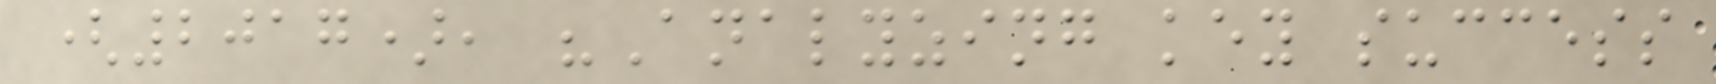(2017), "Analyzing key success
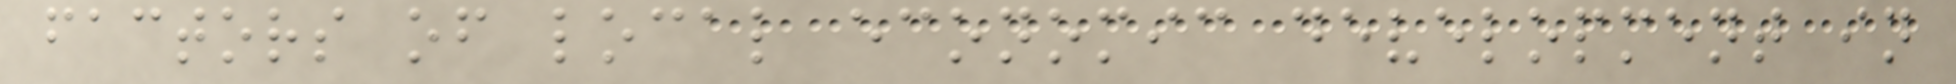factors of local economic development in
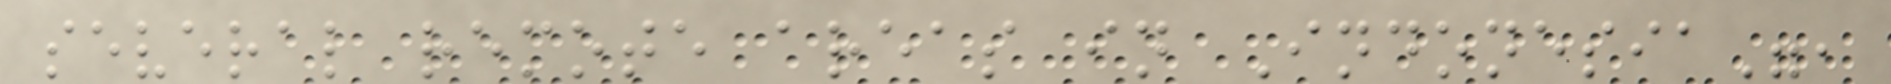several remote areas in Indonesia",
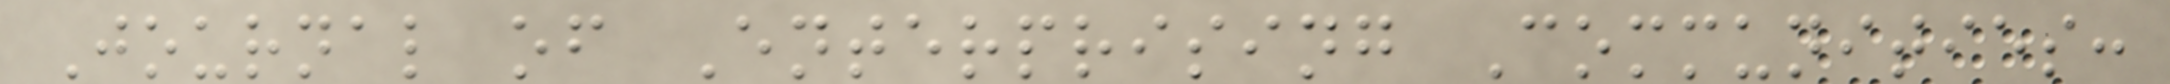Journal of Enterprising Communities:
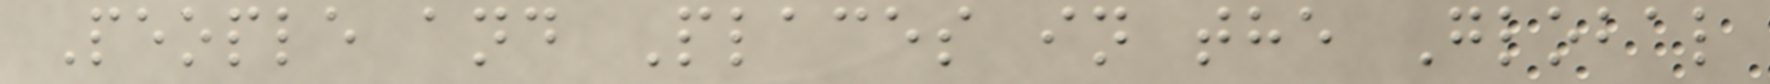People and Places in the Global
